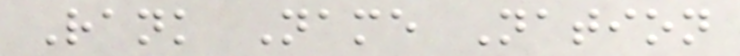Rank Name Nation
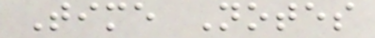Time Notes
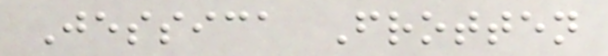Jessica Frotten
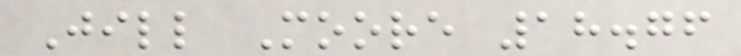Jill Moore 18.76
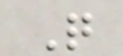Q
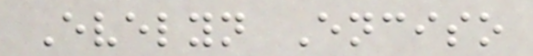Evelyn Enciso
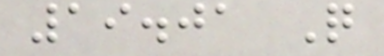19.01 Q
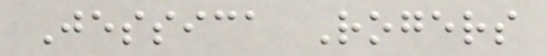Jessica Rogers
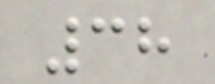38
